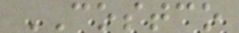COSTCO
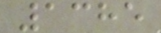1385
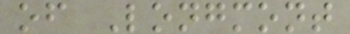of Longmont
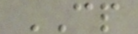CP
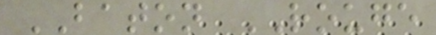BATON ROUGE
